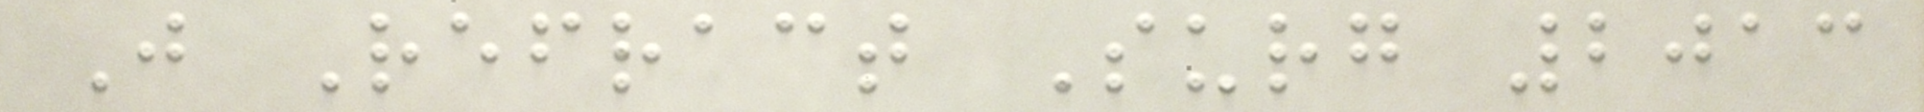J Refract Surg 2013
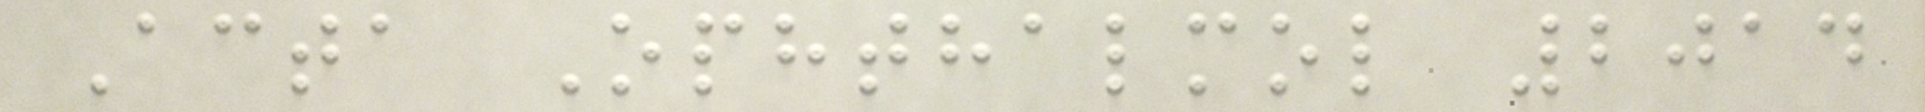Acta Ophthalmol 2014
